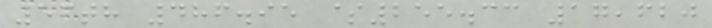56th 486.95 $255.33 17,620
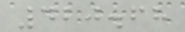420.68
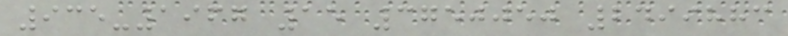935-1967 15 3750050 2499883
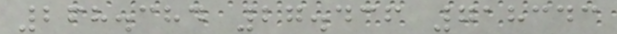268.384 27.436 718343
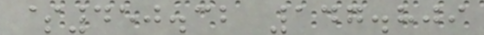$450.32 147.809
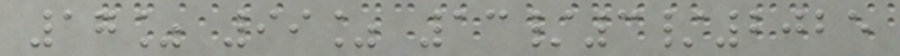17% 99% 13/3/2025
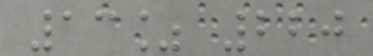13% 220
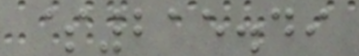$215.49
